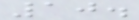10.
